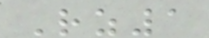Rz1
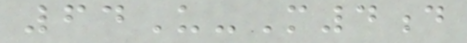64U-M4d
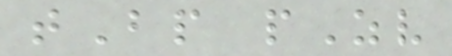tBp pZv
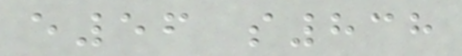e56 s838
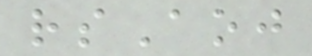rsAoj
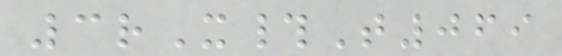3rX#T069
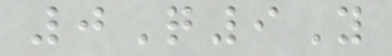0Q9Y
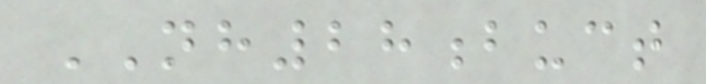NH28buct
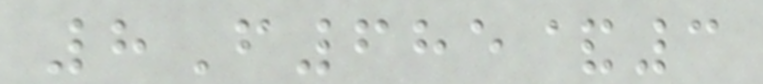8F685&3
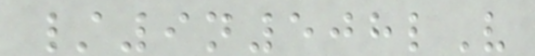/9n508lV
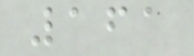161
